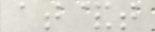at&t
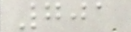701
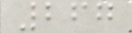267
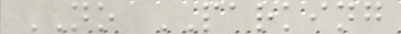NO PARKING
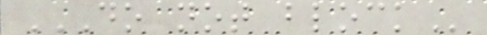DO NOT BLOCK
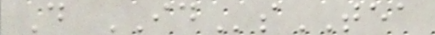D IDsTEA
